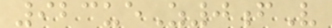923ueZ0fV
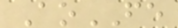AoFE
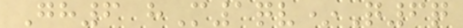Gh6 hM1qv*Q6q
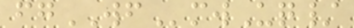fgWFmwUq/
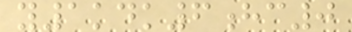y1kdk6hc0
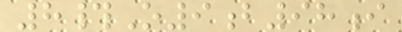8#O9b98i
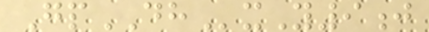GpDHxY9j
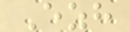Ezh
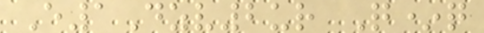E1Dzv2ur Q*q
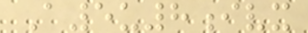A5u8ivx
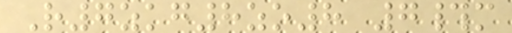R7zkg8zo8 7#m
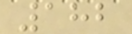182
